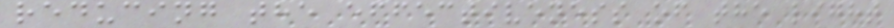reducing the effectiveness of the light
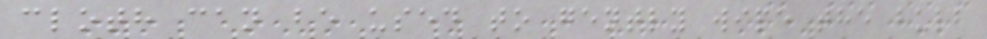cloth can be used to gently wipe the bulb
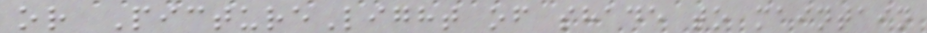or PictureLight of shade to maintain
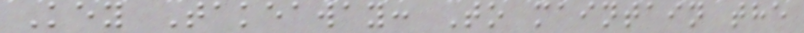Key Takeaway: To maintain the
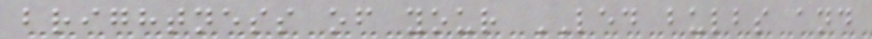brightness of your LED bulbs and
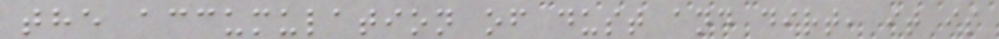the accumulation of dust and dirt, it is
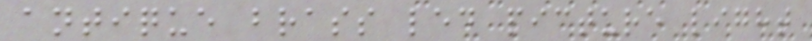antique brass led picture light
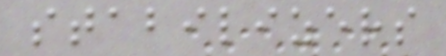stabilizers
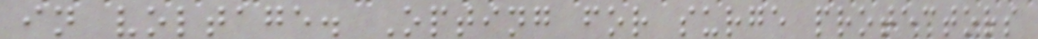in voltage. Opting for surge protectors
